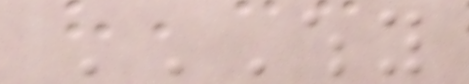WHY
